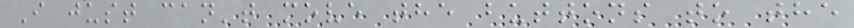I just can't move the buttons to the
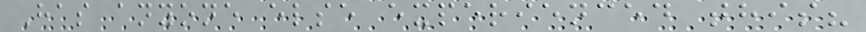Has anyone else experienced this?
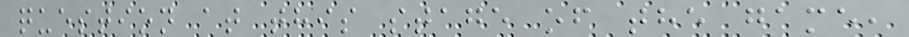question at this stage of the game,
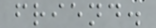friend.
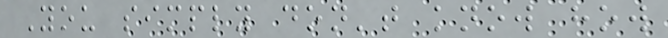You simply don't know how
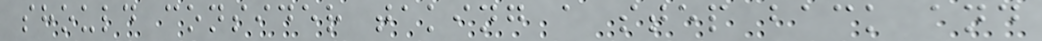should consider taking a step back and
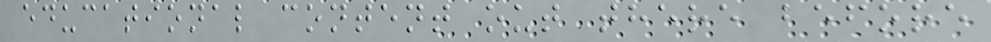educational content out there before
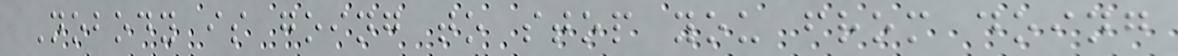Nobody is going to stop you from doing
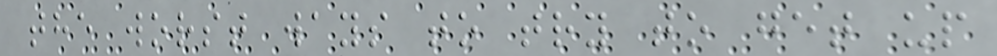the worst ways to try to get up
